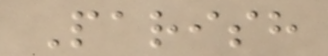Parish
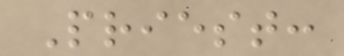Priest:
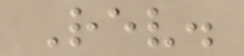Rev.
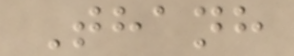Thanh
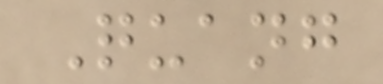Quang
